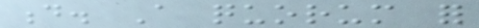d. A quorum for
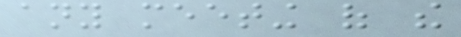any meeting of the
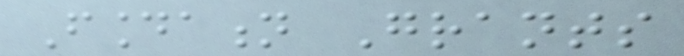Foundation Grants
